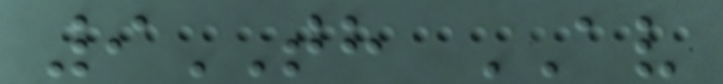9TH AV
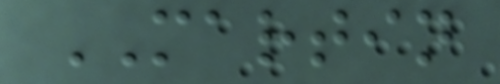MARTIN
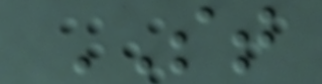ST
